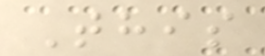This
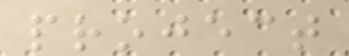project
